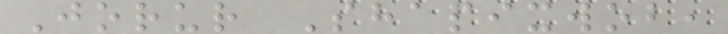Jorur Shapixwob,
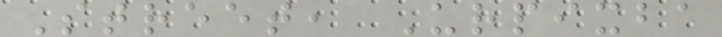Street, Urpixba
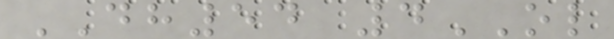DH54 4OL
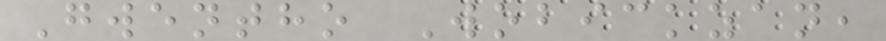Gwentho Wobickzan,
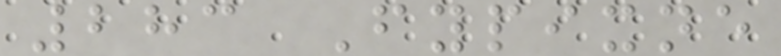283 Fypixne
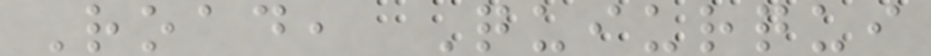Road, Quiurqui
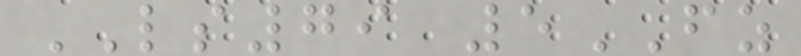LS79 5FZ
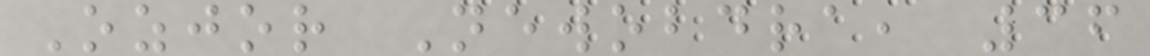Ozjor Newobdra, 36
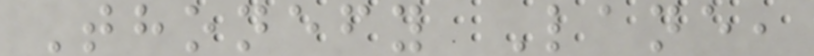Thonefy Lane,
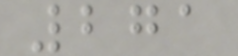271
